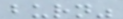burn"
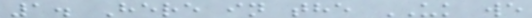1. Here in the UK we
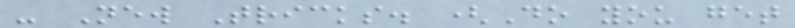- New Tricks. (Do you get
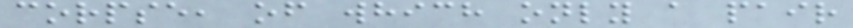corpse, of which only a pair
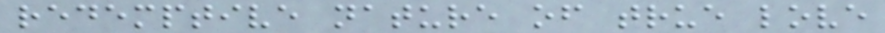redemptive nature of true love
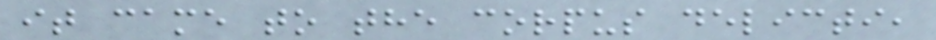it came to the corpus delicti,
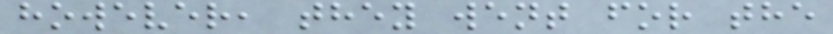however, they went for the
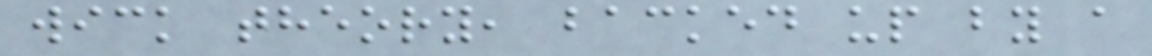wick theory, backed up by a
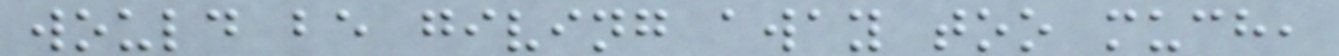would be giving away too much,
